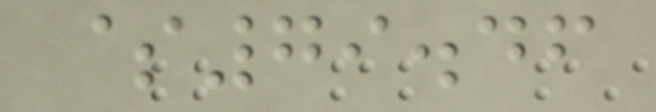$79.46
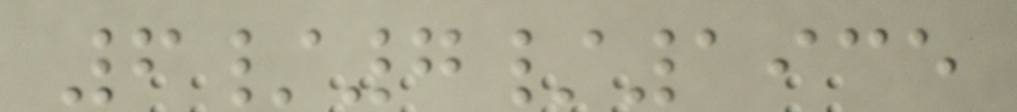6/7/1935
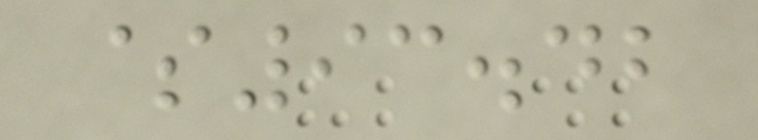$93.42
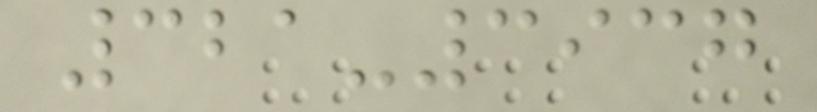321-3937
